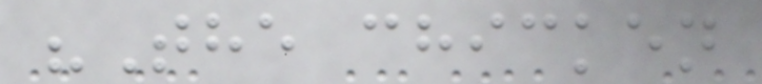"The chicken
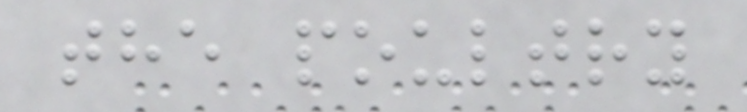the poultry
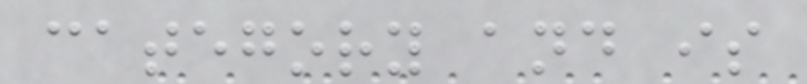category and is
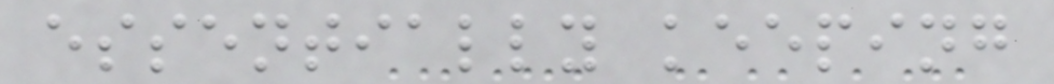essentially keeping
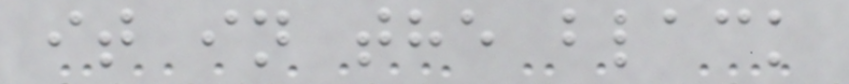it in the black
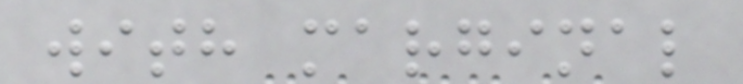with marginal
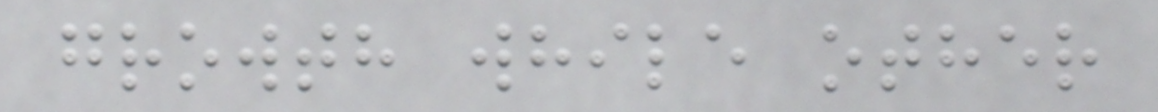growth while other
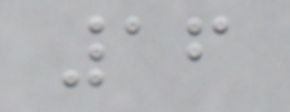16
